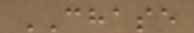CHASE
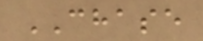CHASE
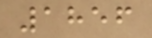1856
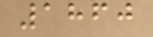1860
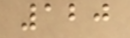120
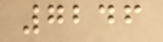7246
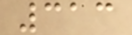313
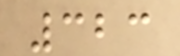323
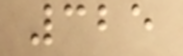325
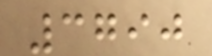3790
